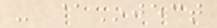- @Inject
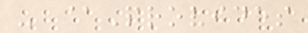- @Provides
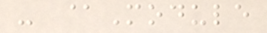- @Module
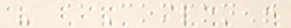- @Component
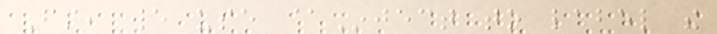First, we use @Inject to label the
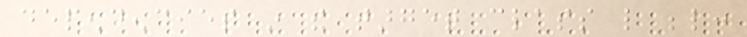dependencies in the target class like below:
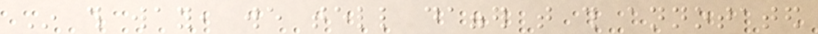In this way, we tell dagger that this annotated
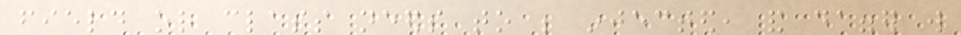field or class needs to be injected, and dagger will
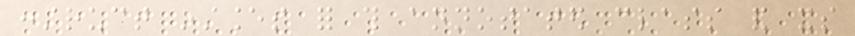construct instances for this annotated class and its
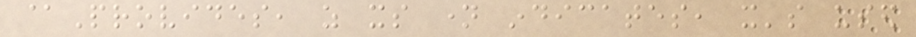@Provides, as its name indicates, it's used
